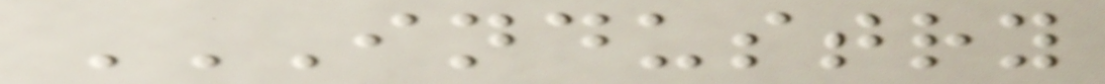INDUSTRY
